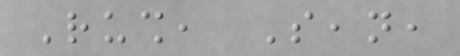Rush, Sean,
